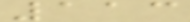113
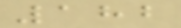182
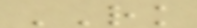RK
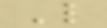L
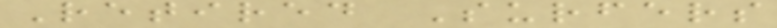Retired Surfers
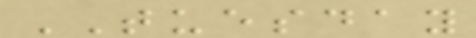TUESDAY
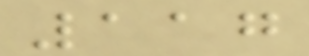117
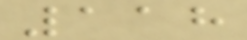118
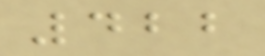422
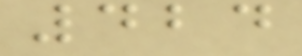424
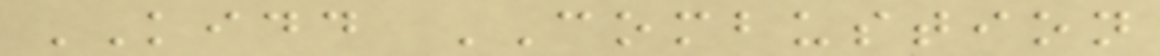KIDD COMBUSTION
